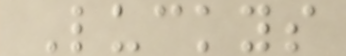Luckys
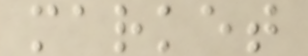market
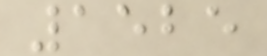1525
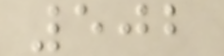502
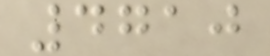4710
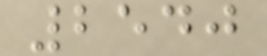2540
